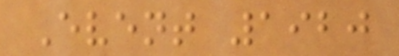Event 1920
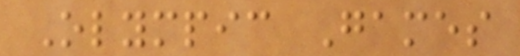Olympic Games
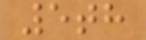5th
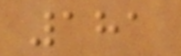181
